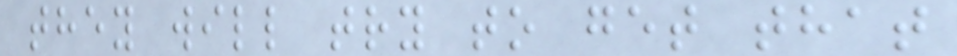they will try to get that
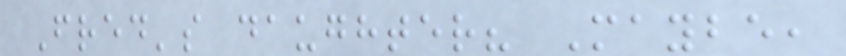Fred's daughter? Maybe,
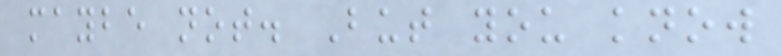maybe not. But you know
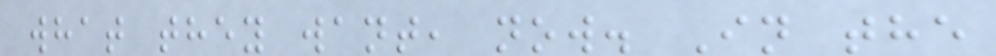what they want, now. In the
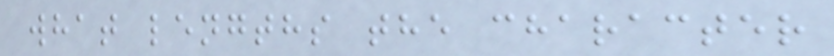what lengths the character
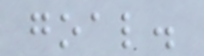goal.
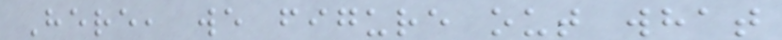Here, we figure out what
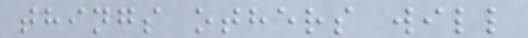things others will
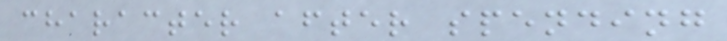character after spending
